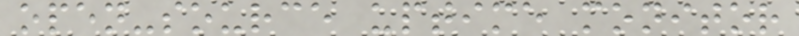open-source uptime monitor
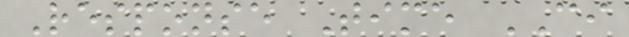Response Time CI
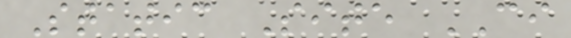Static Site CI
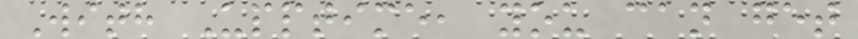With Upptime, you can get
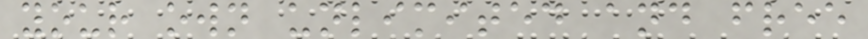your own unlimited and free
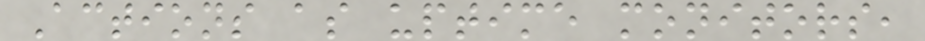Actions as uptime monitors,
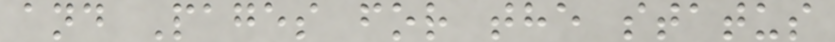and Pages for the status
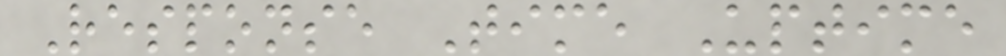Response Time Uptime
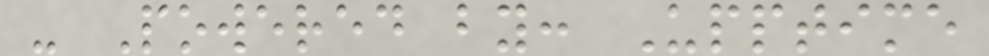- Powered by: Upptime
